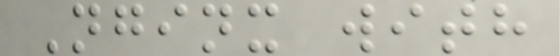Nginx with
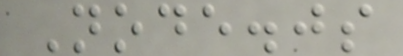Node.js
